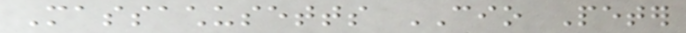Massachusetts CIO Peter
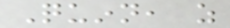Quinn, as
